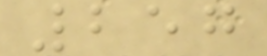257
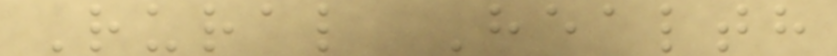Rural Health
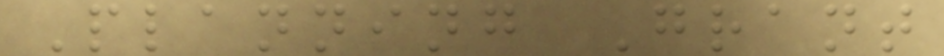Planning Grant
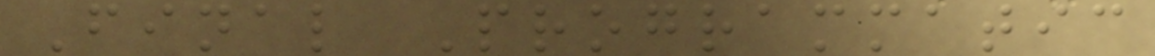Final Programmatic
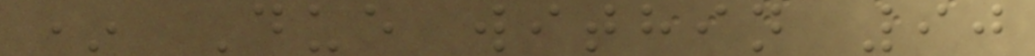* Due within 90
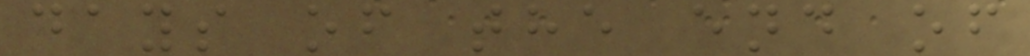days of the end of
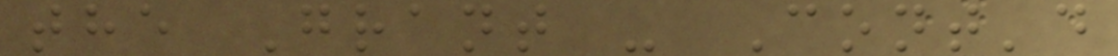the Grant - Cont'd
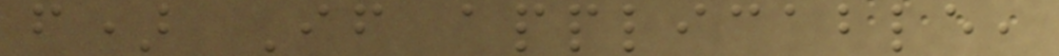f) If applicable,
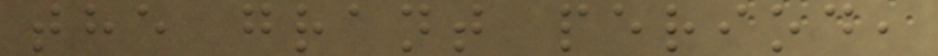the grant period,
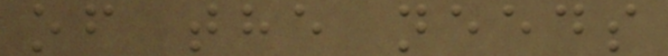of the needs
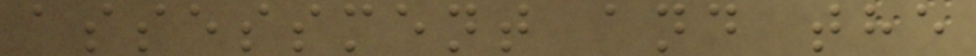assessment and the
